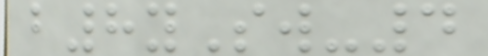b8ySw-4
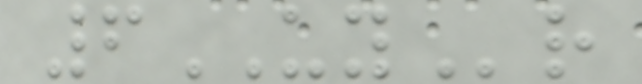6UYr
